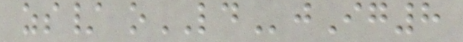zs/ oLDjIg8
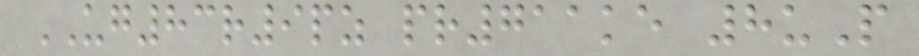UG83r9pz pr711ke 8uP
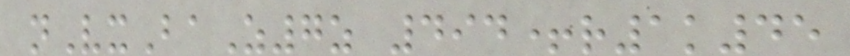nVxBaZ7z 494+r1k45
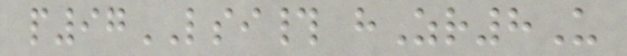p97LSI# hZr8U
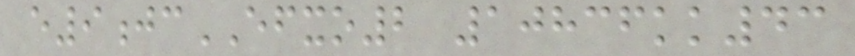e9jcEFXO2 10836kk43
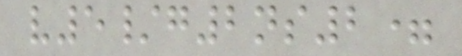v5/g2ns2=
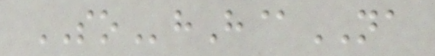SOhH@NA
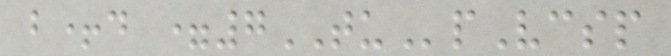b+d =7TUpVcsp
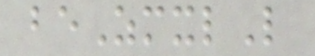beZmxlL
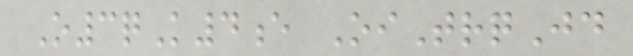O3qK4e OiTrqJd
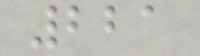221
